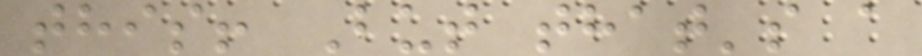this! But that's a
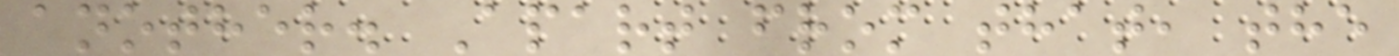another. Apart from that, the
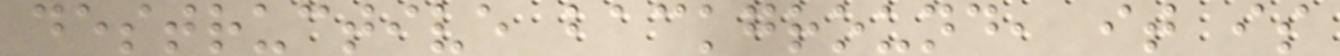destructive background, it is
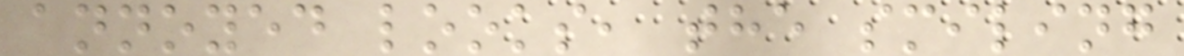annoyed looks, the smiling
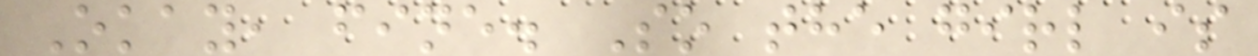Okay, fine. So the girl is
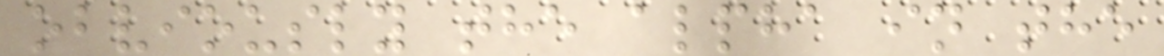obviously the alpha in the
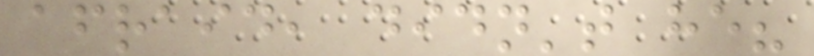afraid, didn't he?
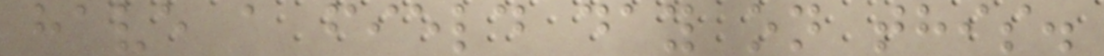have a field day on this.
